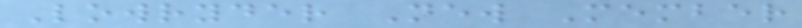Lowryder New Member
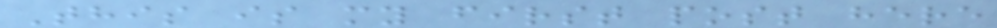This is my first post here
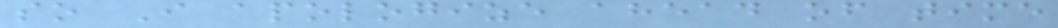so I apologize ahead of time
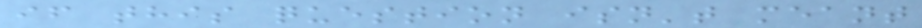if this question isn't meant
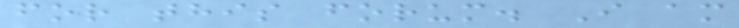for this forum. I am
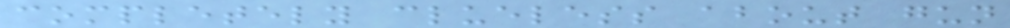completely clueless about gun
